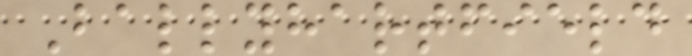Ballyhartfield
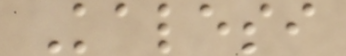Kalesi
